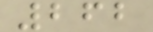262
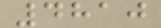4810
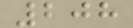208
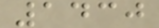1430
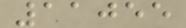11055
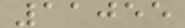11055
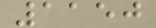1150
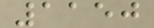1150
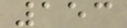153
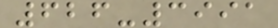626-3991
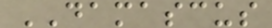DAMASCUS
